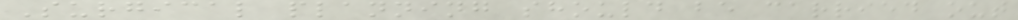Surgical planning should be carried out
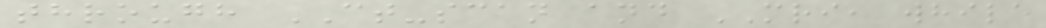through CT-scan and MRI, while
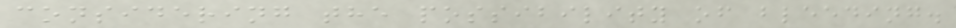considering the possibility of bleeding.
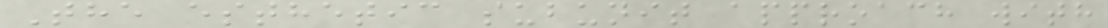The esthetic subunit approach with
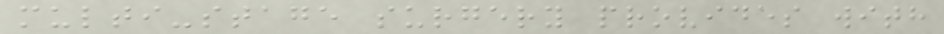multi-stage surgery provides with
